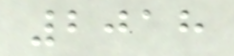2018
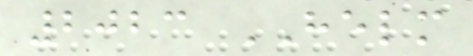2023 HELM
